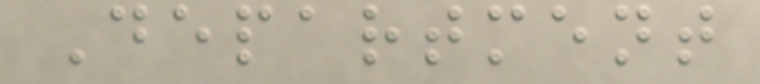Department
